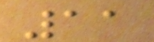11
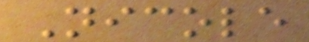Nicole
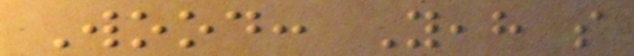Wood: Yeah so
